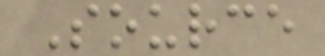Source
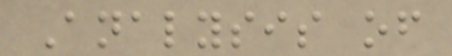Analysis of
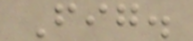Fig.
